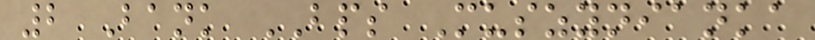2 Bank BPS Muszynianka
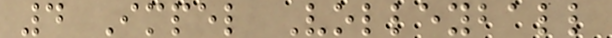4 Impel Volleyball
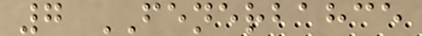7 FENERBAHCE
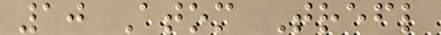10 Atom Trefl
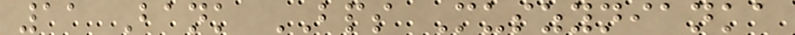11 Bank BPS Muszynianka
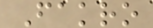Fakro
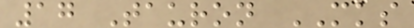17 Tauron MKS
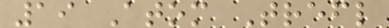19 Atom Trefl
